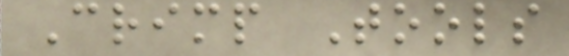Crimp Tools
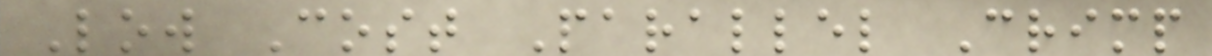Low Cost Parallel Crimp
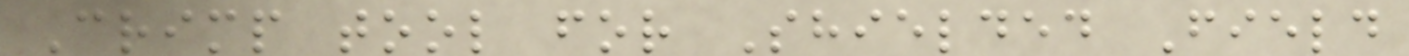Crimp tool for Shielded Field
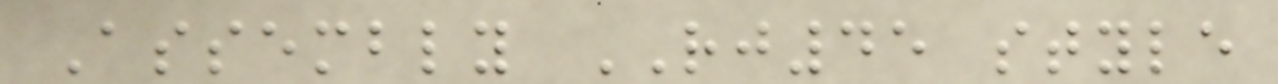Assembly RJ45 style
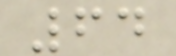64
